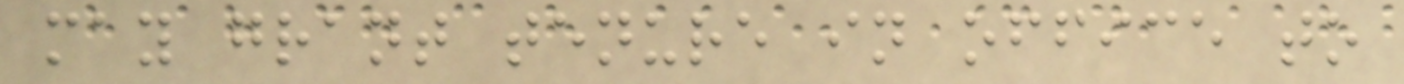may grant tenure in office to
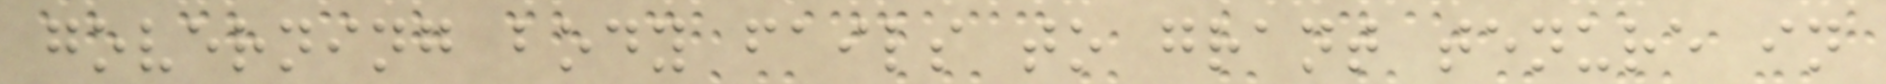governing body fails to grant tenure in
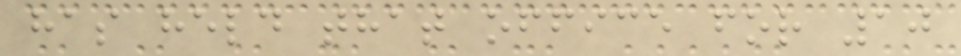has held that office for 10
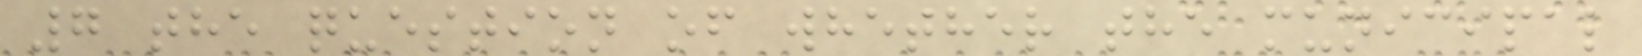7 the question of whether the municipal
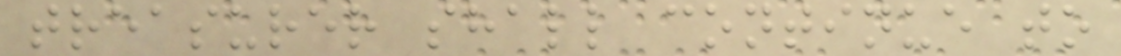treasurer shall continue to
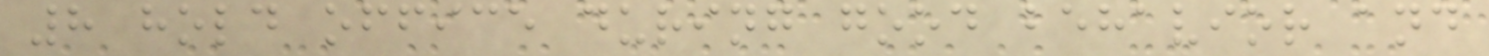8 hold office during good behavior and
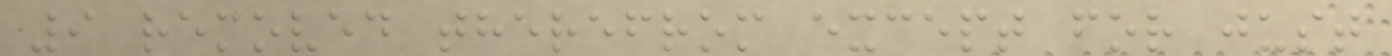9 removed therefrom except for just
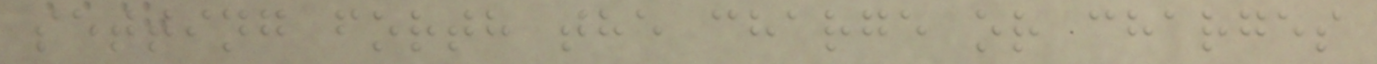setting forth the charge or charges
